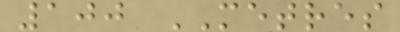100 METRES
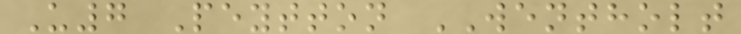U7 Peytton WENTHOLT
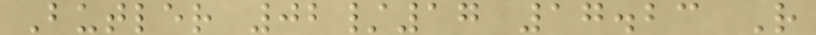Butler 02/17 17.23 R
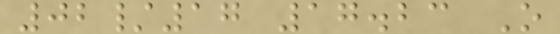02/17 17.23 O
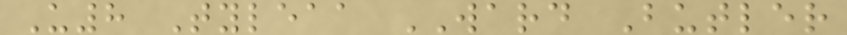U8 Tyleaa WARD Butler
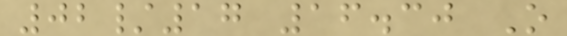02/17 16.30 O
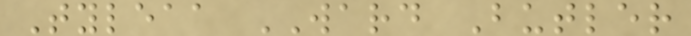Tyleaa WARD Butler
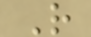R
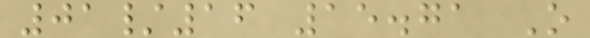01/16 15.71 O
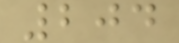204
